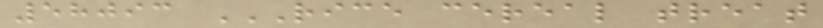58093 RICE CEREAL TREAT
